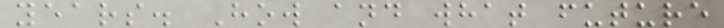years. How and what future
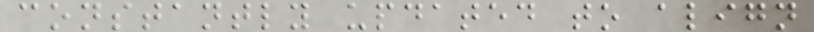constantly updated to align
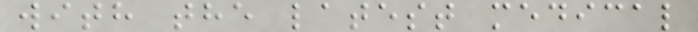with the latest medical
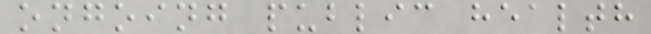ongoing public health
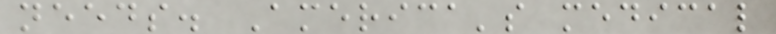needs. America's medical
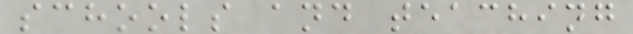schools and teaching
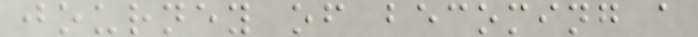journey of becoming a
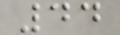44
